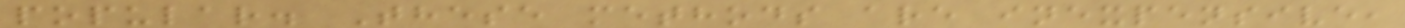popular. These methods are inexpensive,
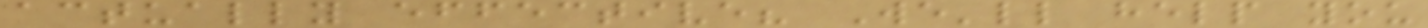actually effective? We'll help you
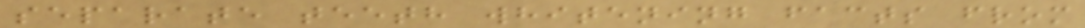separate teeth whitening facts from
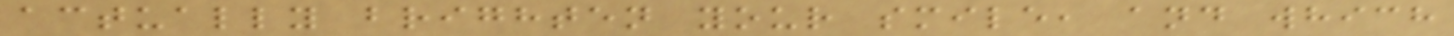actually brighten your smile, and which
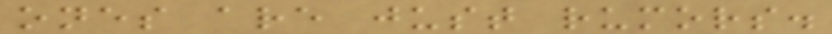ones are just rumors.
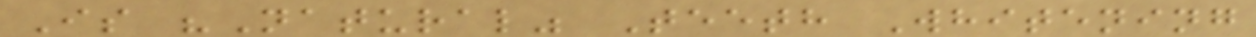Is "Natural" Teeth Whitening
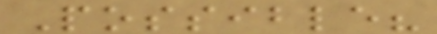Possible?
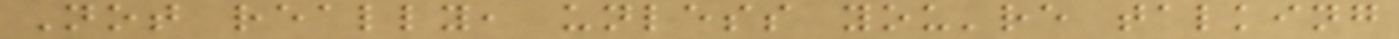Not really, unless you're talking
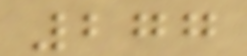277
